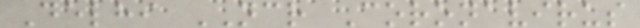Delhi NCR Coronavirus
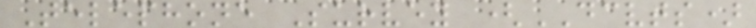Telephone Survey (DCVTS)
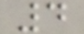4
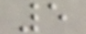5
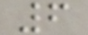6
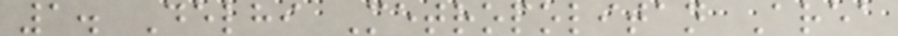1. Delhi Metropolitan Area
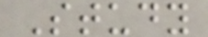Study
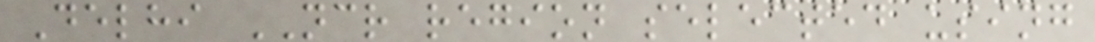Delhi NCR region selected using
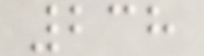238
